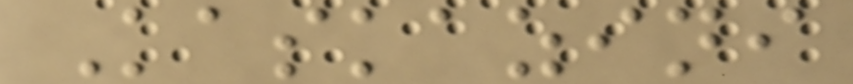Kaskazini
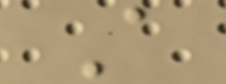A
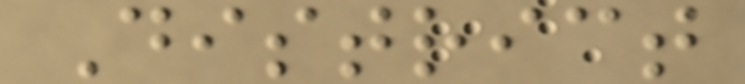District
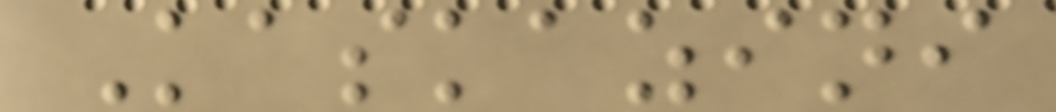Kaskazini
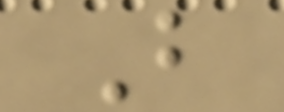B
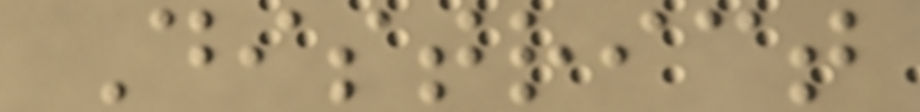District
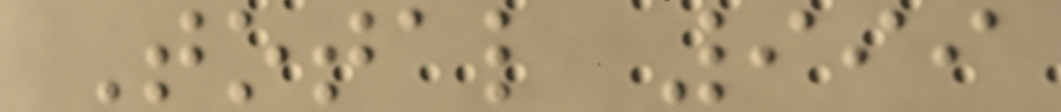Total 999
